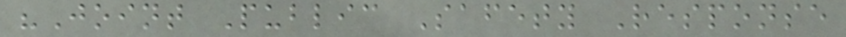"Joint Public Safety Response
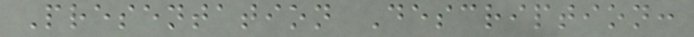Presentation Description:
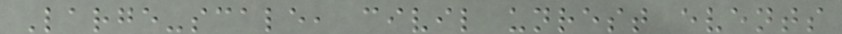Large-scale, civil unrest events
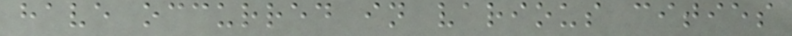have occurred in various cities
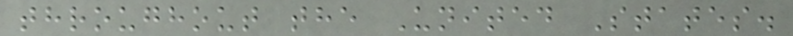throughout the United States.
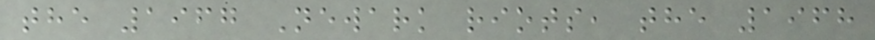the 1967 Newark riots, the 1968
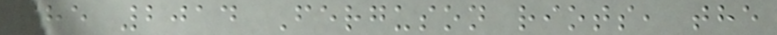the 2014 Ferguson riots, the
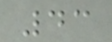43
